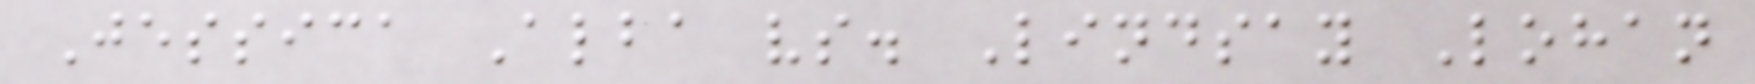Jessica Alba vs. Lindsay Lohan
